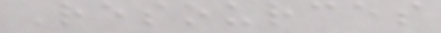Resources
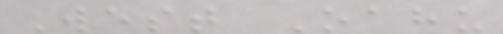West Oahu
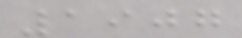1907
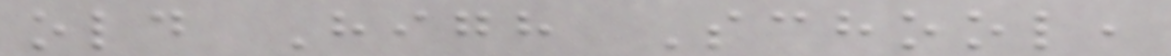old High School,
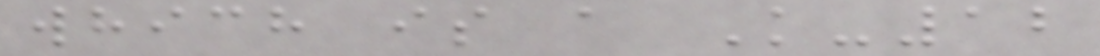which is a K-12
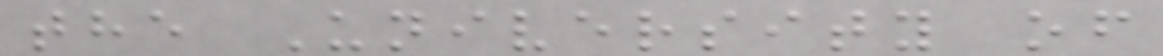the University of
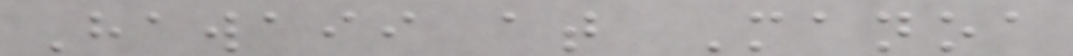Hawaii at Manoa
